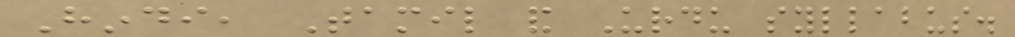Hindi, Tamil and Urdu syllabus.
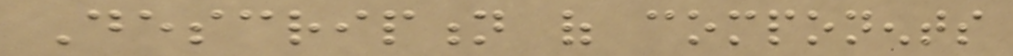Description of components
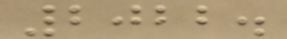2022.
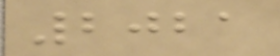2021
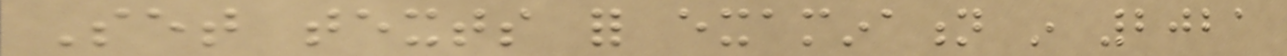Set texts for examination in 2021
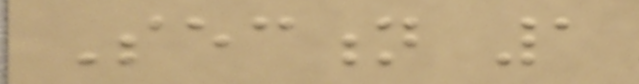Section 1
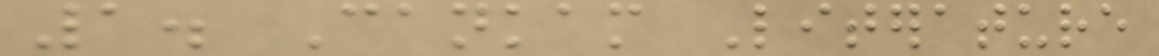1. Cankam Literature
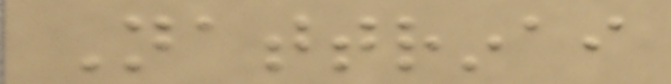Nattrinai
